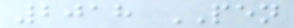2018 PEN
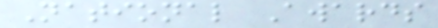National Awards
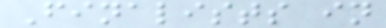Finalists in
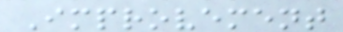Improvement
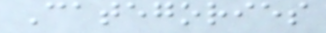Categories
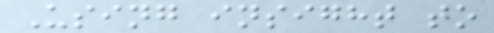Using insight to
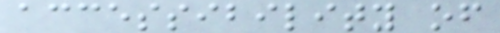accessibility of
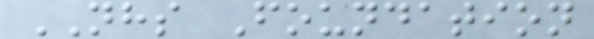NHS Foundation
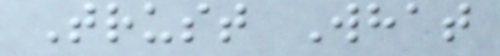Trust What
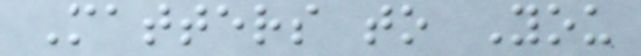Matters to You
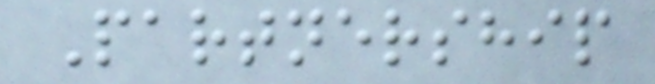Partnership
